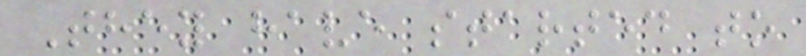They have started to
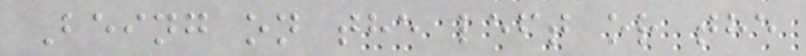Being on the left or the
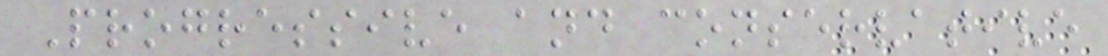Progressive and conservative
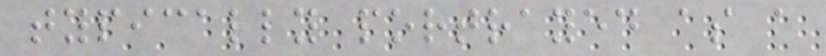typically portrayed as a
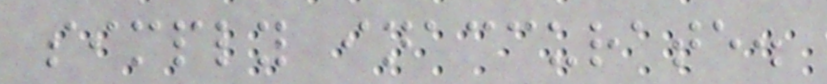simply inaccurate.
